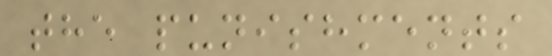the punishments
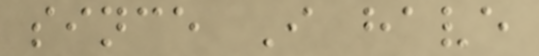since I have
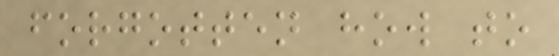forgotten how to
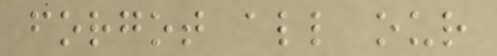forgot all our
